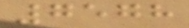7578
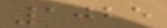1025
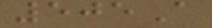505A
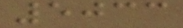5033
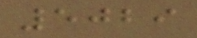5029
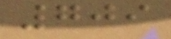709
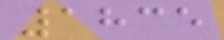1835
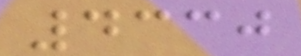4330
